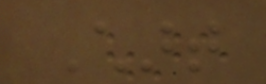Chart
